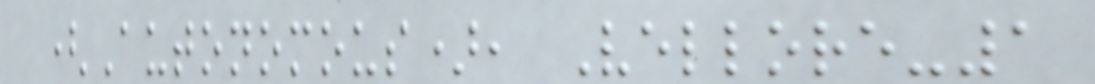(Autonomous), Vellore-1
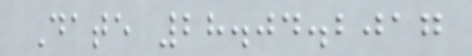Date 28.04.2017
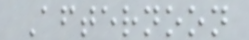Afternoon
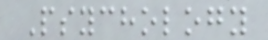Psychology
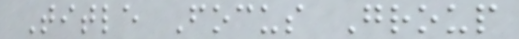Title Focus Group
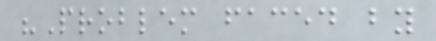"Problem faced by
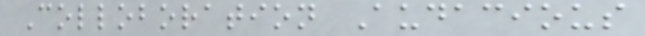Colloboration Audacious
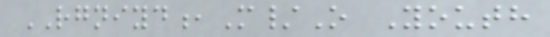RGNIYD,M/O Youth
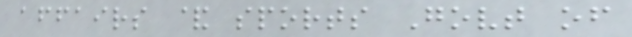affairs & sports Govt of
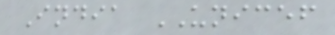India UNICEF
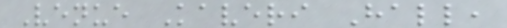Venue Kaveri Hall,
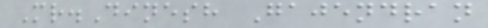Mr.Dinesh Gajendran
